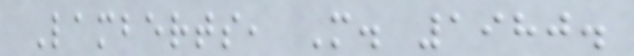Lamberts, M. 1980.
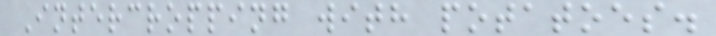Intercropping with potatoes.
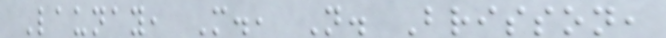Launay, M., N. Brisson,
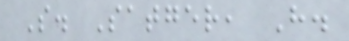S. Satger, H.
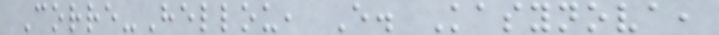Corre-Hellou, E. Kasynova,
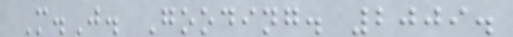M.J. Gooding. 2009.
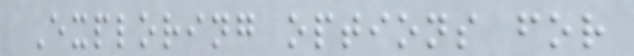Exploring options for
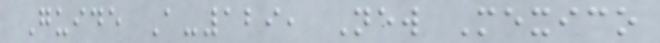Guide A-129, New Mexico
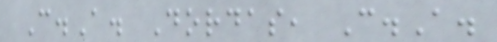C.A. Dordas, C.A.
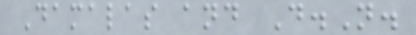Damalas and D.N.
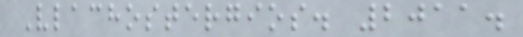Vlachostergios. 2011.
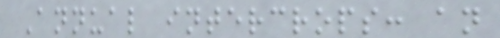Annual intercrops: an
